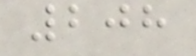208
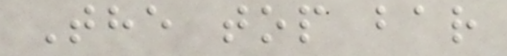The top bar
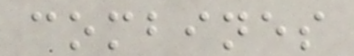combines
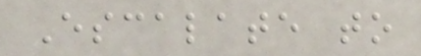Escalate to
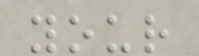your
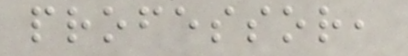professor,
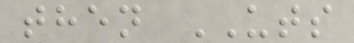then UTS
